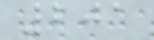201
